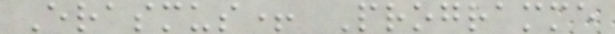Erasmus+ Programme
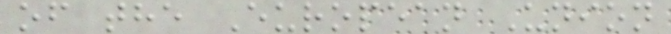of the European Union
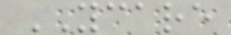YCARE
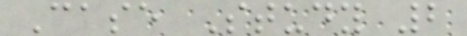Case Study 2
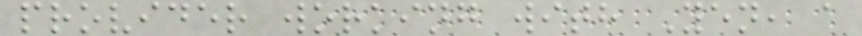provider working with Yen, a
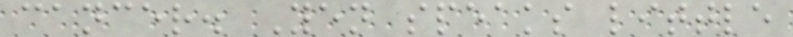cancer. Yen speaks little
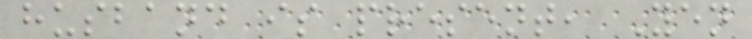husband is present, Yen
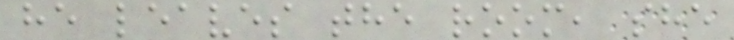he leaves the room, she
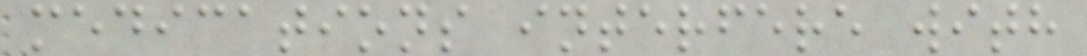medications interfere with
